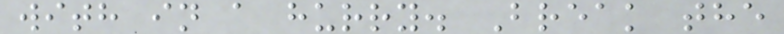with in a hurry. Break the
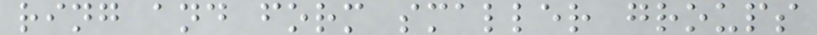ring and form smaller groups
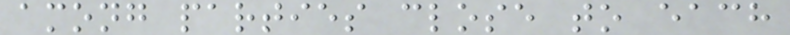among parties close to each
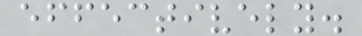effectively.
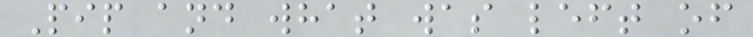Pip and what was left of
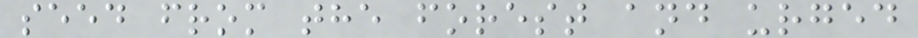seed from the forest and urged
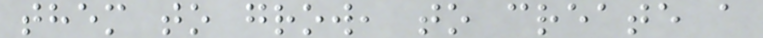them to grow, to create a
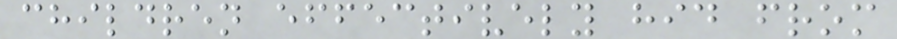children effectively hid from
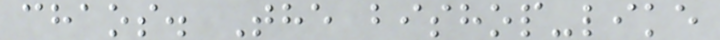chaos. The bishop-like
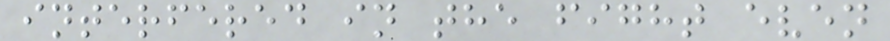interfered in the fight even
